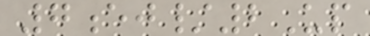7ej/2Up
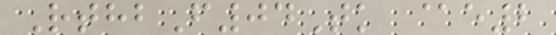RthbF04Tk @e2
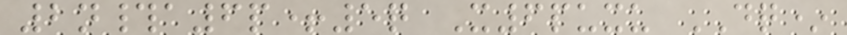2n#a6p+5q X6puxu DQ*
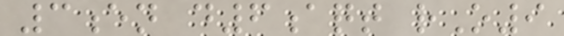3en d6aqt rO9
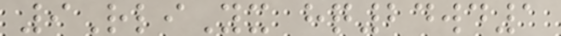9RliYx hq24wd1
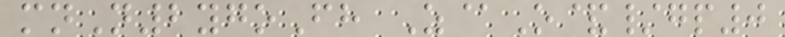mnN2ygoFh Z@O&/gp0
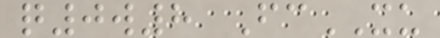q0w8 FcXU
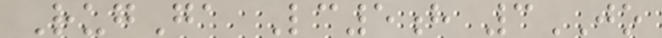RugGa Lc5h 3JO
